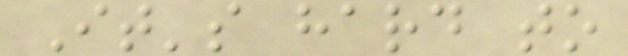It's hard to
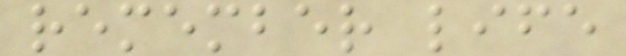remember life
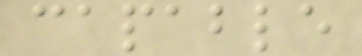capable
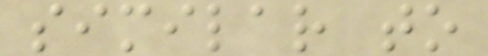similar to
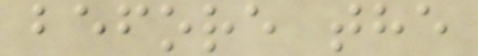before the
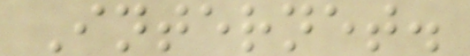Internet.
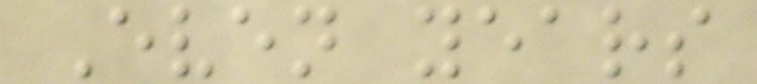Even years
